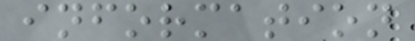information
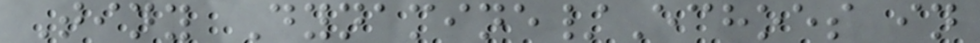Tiny Dynamine/Echoes in
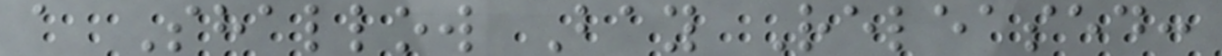a Shallow Bay Released:
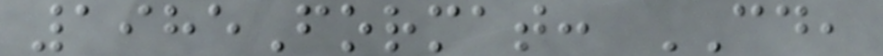1985Format: CD,
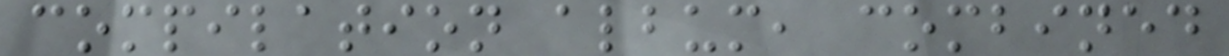compilation album, combined
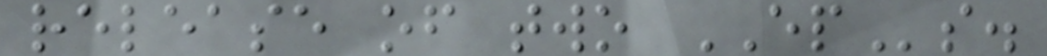release of two EPs.
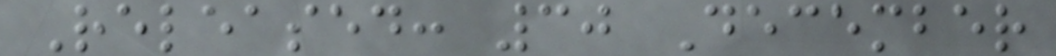Released: 30 December
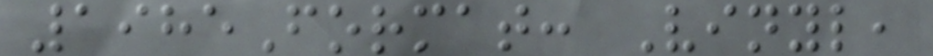1985Format: Vinyl,
